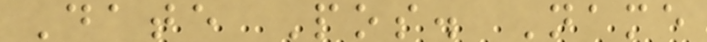Date Pos. Name
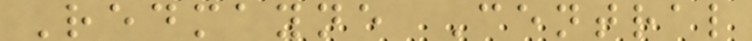Redmayne Central
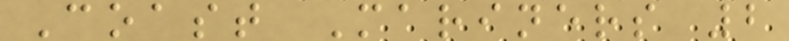Coast Mariners 2
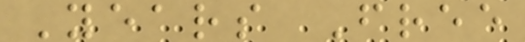Years Free
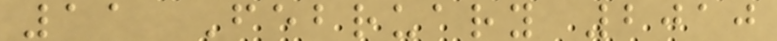11 February 2010
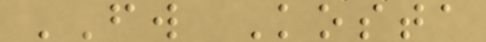FW Kosta
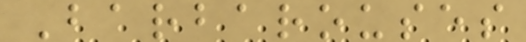Barbarouses
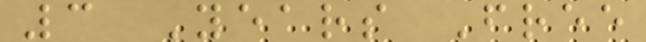3 Years Free
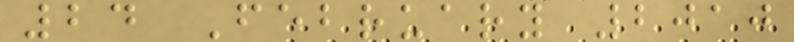24 February 2010
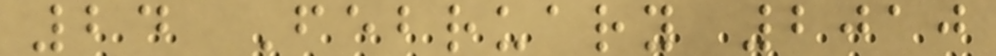24 February 2010
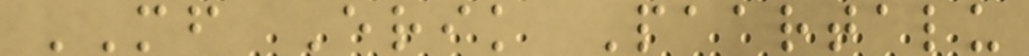MF Erik Paartalu
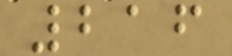216
